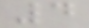4
